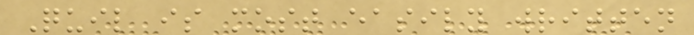Quil is most easily written
